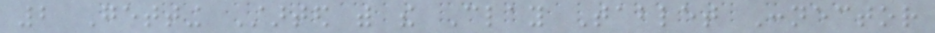2 Getting Started with the Clay Tablet Connector
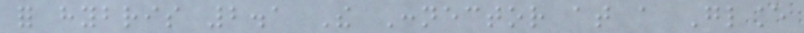for hybris 2.1 The Connector at a Glance
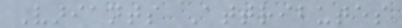Variants Attributes
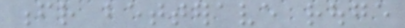fr betterave rouge
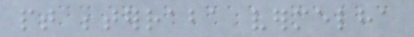pt beterraba vermelha
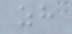zh
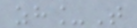zh_T
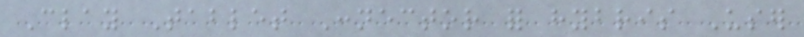Clay Tablet Connector for hybris User
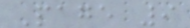Page 9
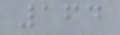164
